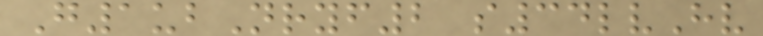G1ubNryf2 s34lvHv
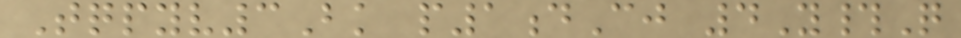Tqpyv3Bk p1dCj 4Y#Q
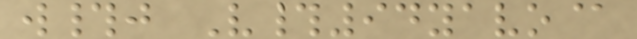w#j V#94yavo@
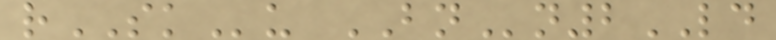rSKu BNn2LD
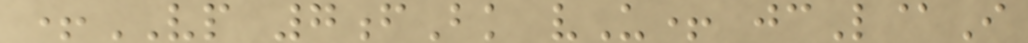+VP 7fBk vU+ jcL@I
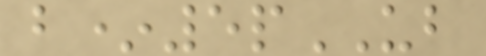b*5pUB
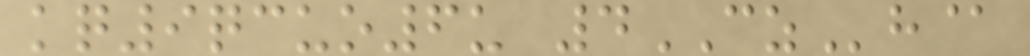kq9qcuo6u 4CZh@
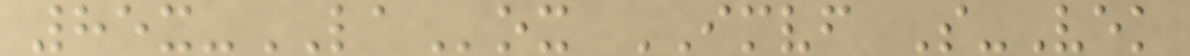85x-LAox IMVF S-Vek
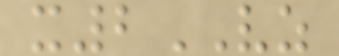x2VZ
